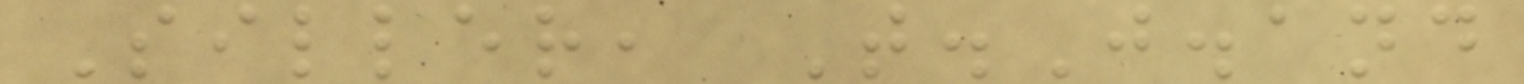Siller, T.J.and
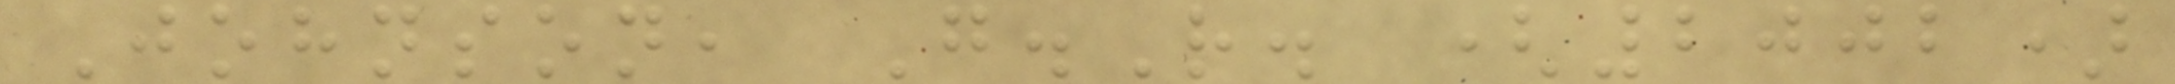Johnson, G.R. (2002)
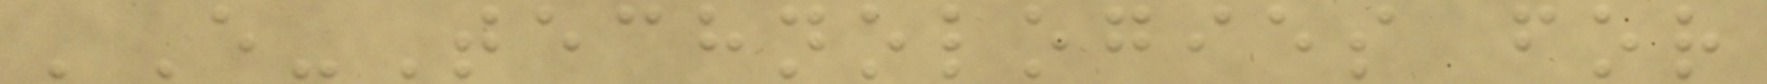'E-Technologies for
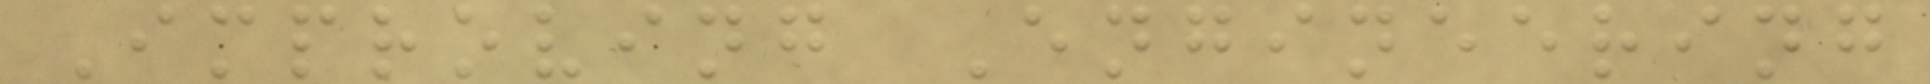Improving Engineering
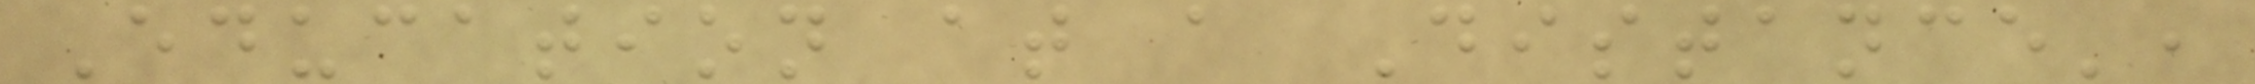Education at a Distance',
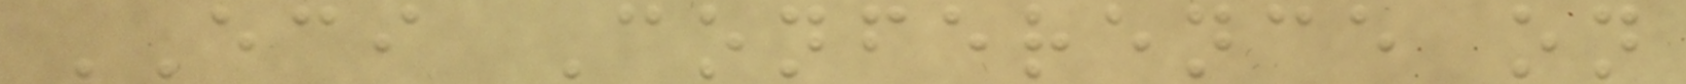ECI Conference on
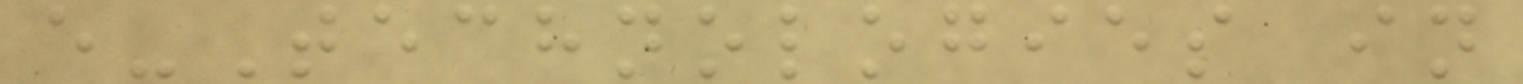e-Technologies in
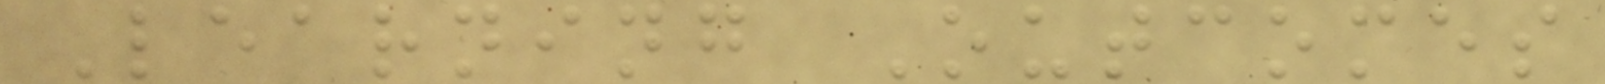Learning Outcomes
